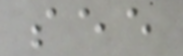see
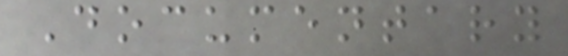Documentary
